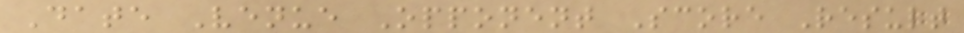Date Venue Opponent Score Result
